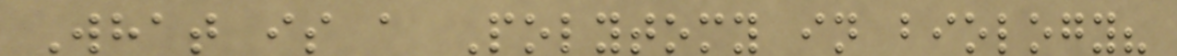What is a Polytomy in biology?
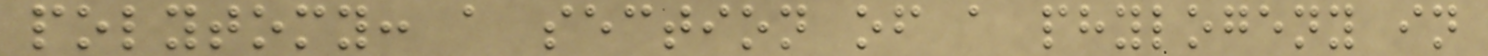polytomy: a section of a phylogeny in
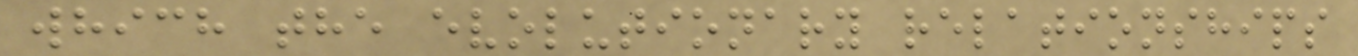which the evolutionary relationships
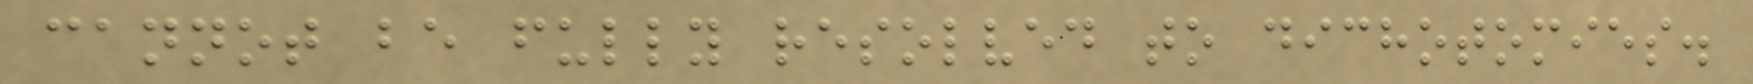cannot be fully resolved to dichotomies.
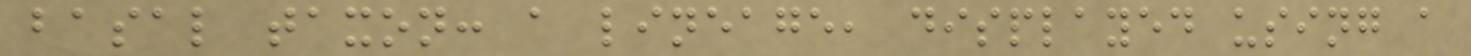basal taxon: a lineage, displayed using a
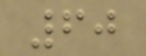60
